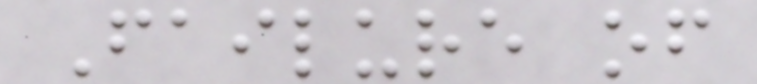Failure of
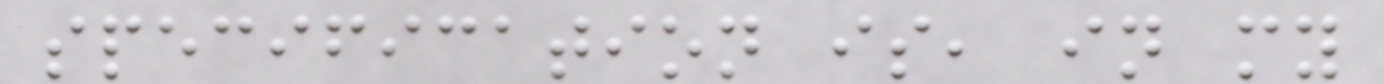specification is, in my
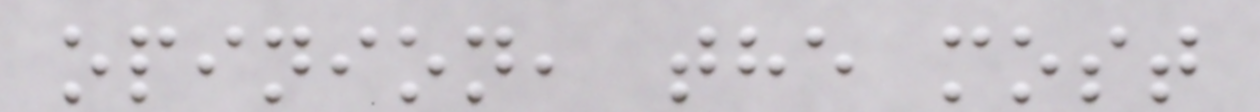opinion, the most
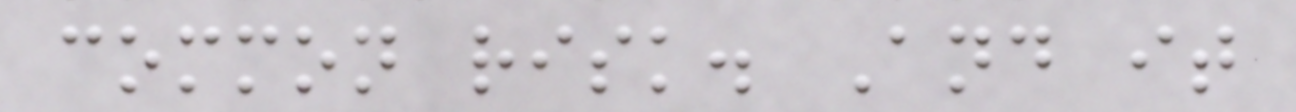common risk. And it
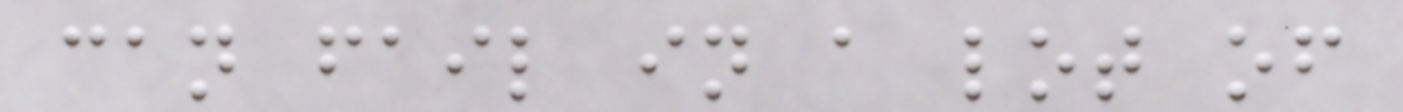can fail in a lot of
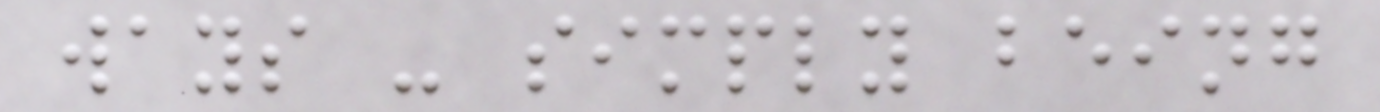ways - simply being
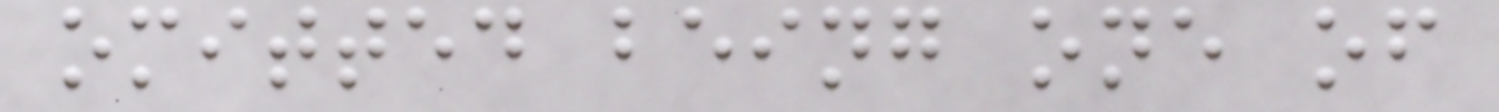omitted being one of
